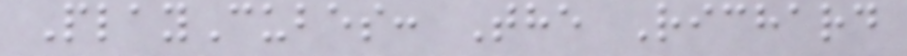PlayCubes: The Richard
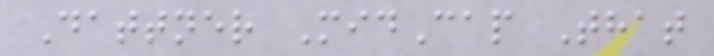Dattner MidCap That
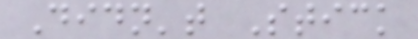Didn't Stick
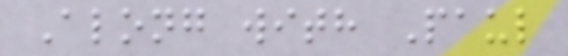Along with Paul
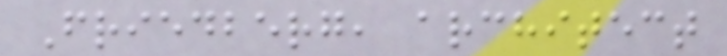Friedberg, architect
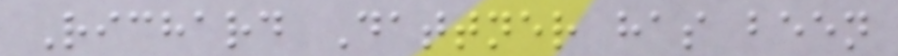Richard Dattner has been
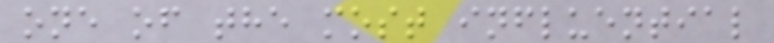one of the most influential
